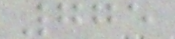775
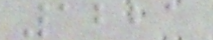1221
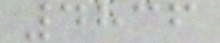4836
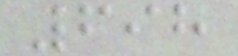698
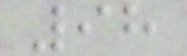98
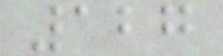127
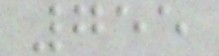755
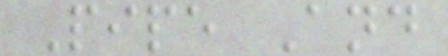Pipe And
